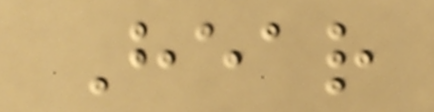Hear
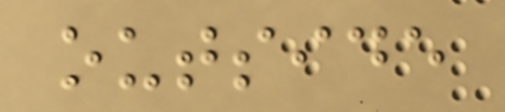outside
